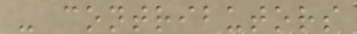- contributors
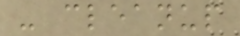- cleanup
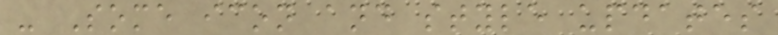- Some icon and style updates
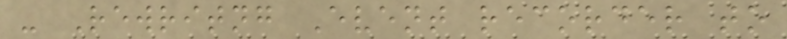- Rewritng Event recorder to
